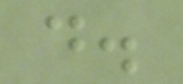d.
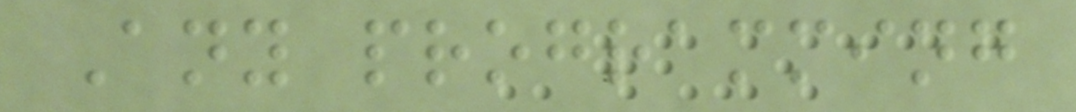Any programming
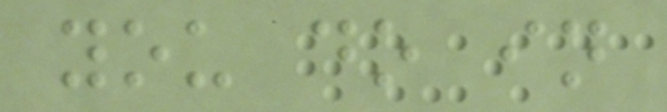you do in
